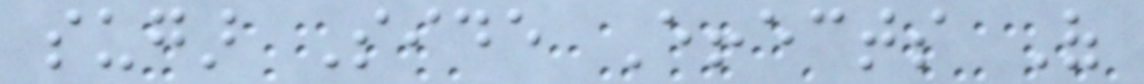sugar Side Effects Of
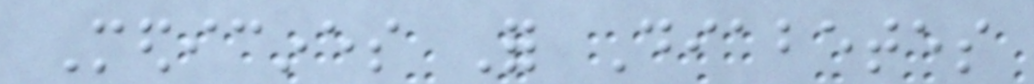Medicines For Diabetes
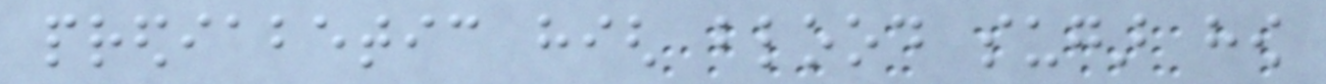prediabetic high blood sugar how
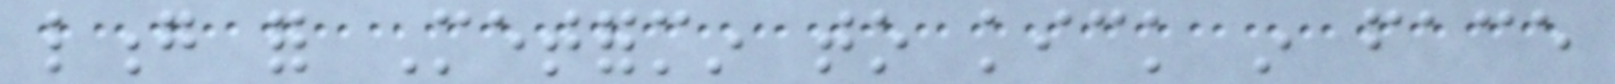long for Metformin to kick in face
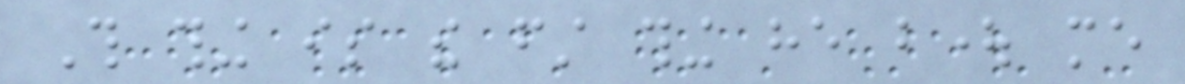This thing is the first thing he bought me
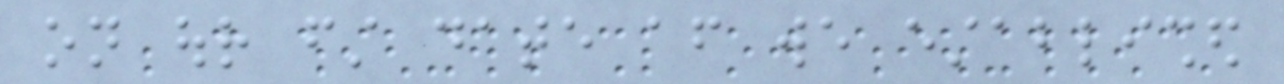on our first date after we established
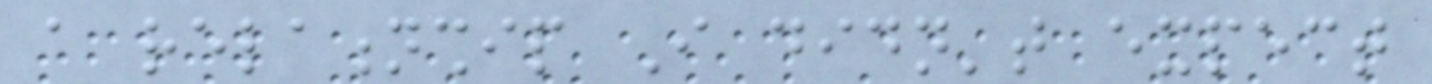a relationship I didn't expect
